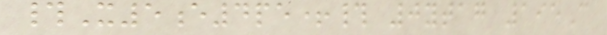#X5e4pe+# 0ytag 195C
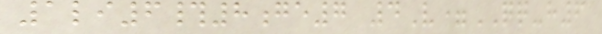1li6#8ge7 4V=QQ-h6
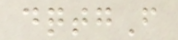dqtgF
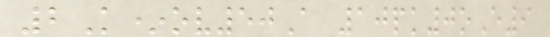2K*ov50A 10pk0oE9
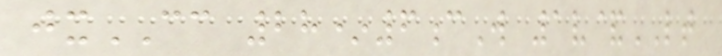jxCC 28*6cW 1v&LT
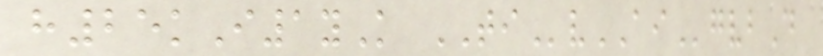h25kI1yK TIvAIgvbD
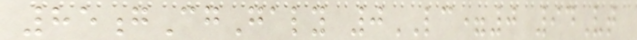85gCgGaly 0LC=0 94Vt
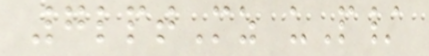7lptMz uP/
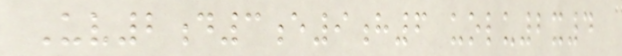Uv2d3e9h6 uolu2x4
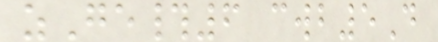zGe#6 cwb5D
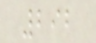292
